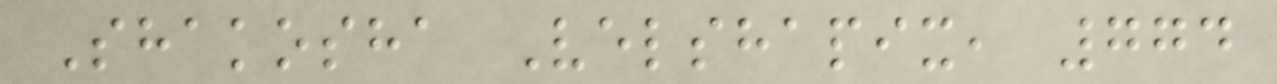Shakosha Velshapix, 774
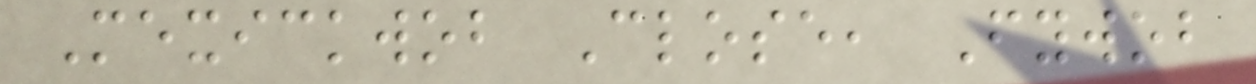Mexickwob Close, Fywob
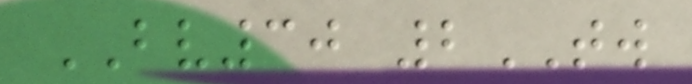BV30 2TW
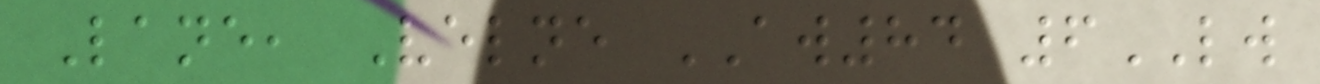Lane, Velne AW84 6LW
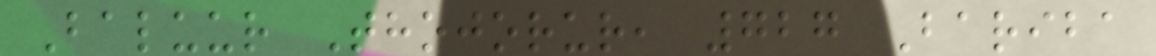Baluur Thojorur, 727 Bariba
